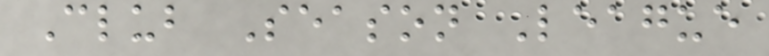Club Season League
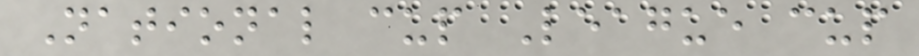National cup League cup
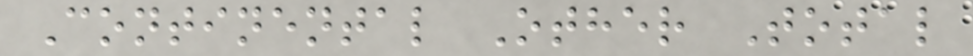Continental Other Total
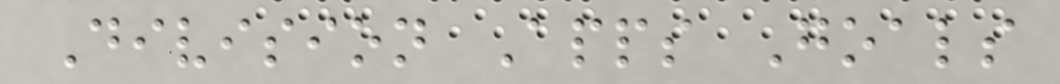Division Apps Goals
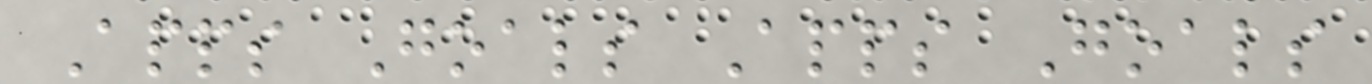Apps Goals Apps Goals
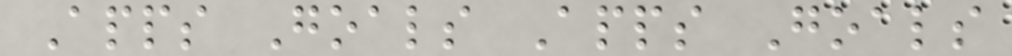Apps Goals Apps Goals
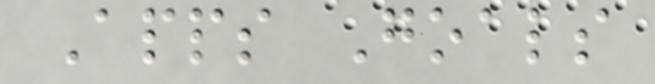Apps Goals
